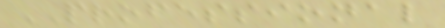PROFESSIONAL
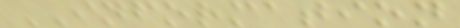INFORMATION
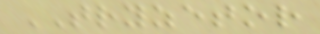TRYZETOR
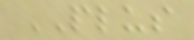PLUS
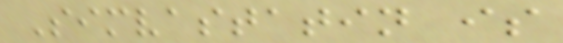Simvastatin is
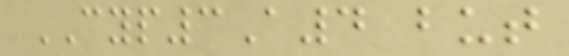CYP3A4 but
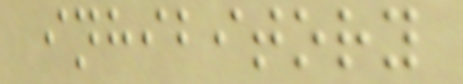inhibitory
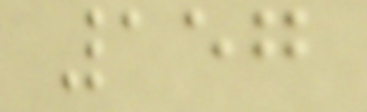157
